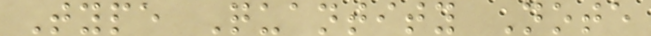Type Quantity Note
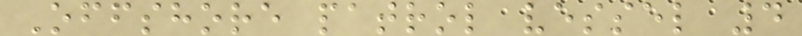Offshore patrol vessel 4
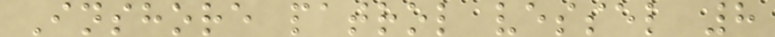Inshore patrol vessel 8
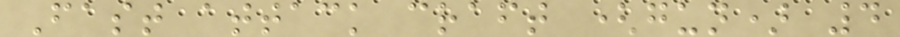Fast attack craft (gun) 4
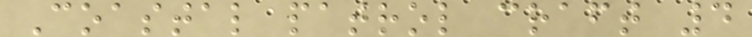Coastal patrol craft 4
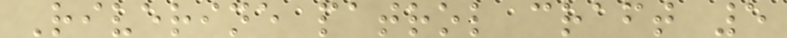Riverine patrol craft 5
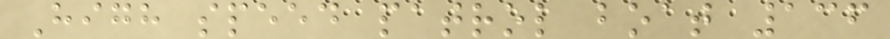High speed patrol boat 136
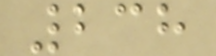238
